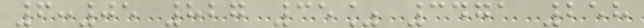6:05 827 35% 3471 258
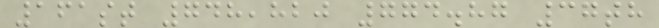161st 748,820 774.87 37th
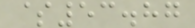$53.87
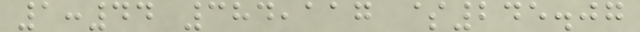1:44 384,117 $245.07
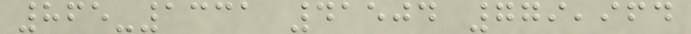865-1331 41504 779,964
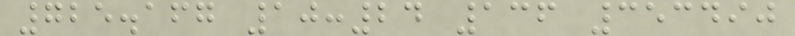725.167 10:24 136 353490
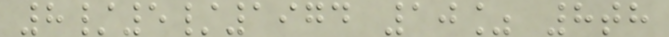8/5/1974 10% 8th
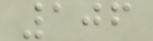106
